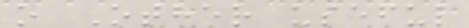o Other useful
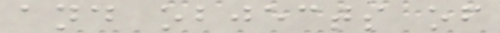and objects of
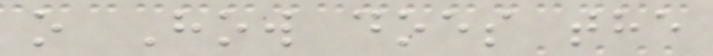o How does the
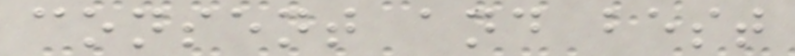consent and best
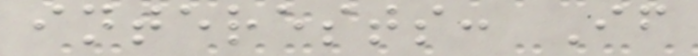interests: If
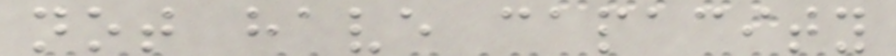not have capacity
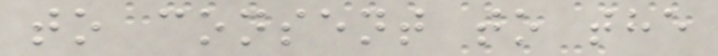to consent to the
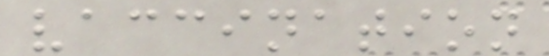vaccination
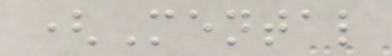(Mental
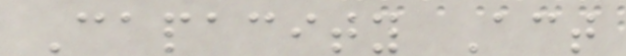Capacity Act
